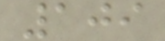109
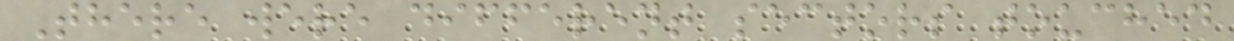There were different sectors touched
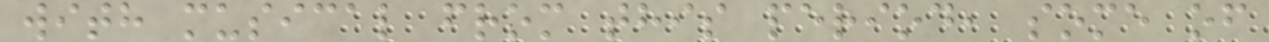with musical from this period, some of
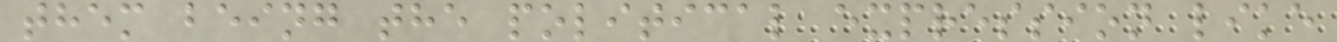them being the political expression like
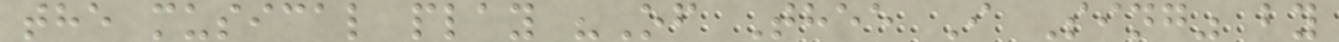the musical play "Of Thee I Sing" by
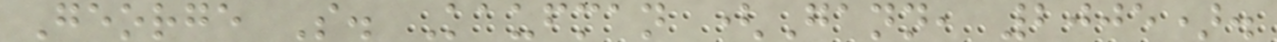George S. Kaufman (Gann, 2005).
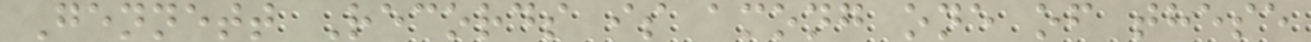Gennett Records is among one of these
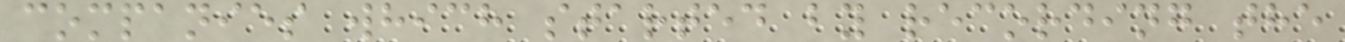companies which started by recording the
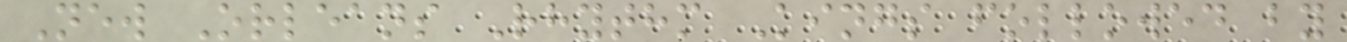New Orleans Rhythm Kings followed by
